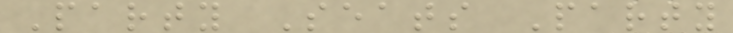Party Seats Party
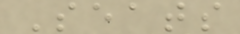Seats
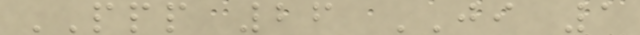PPP 26 JI 1
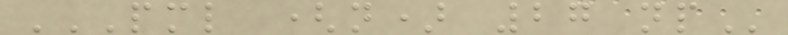PML (N) 27 NP
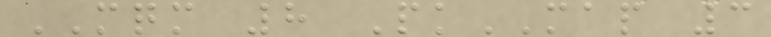MQM 8 PkMAP 3
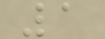1
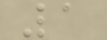1
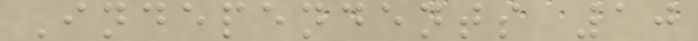Independents 10
